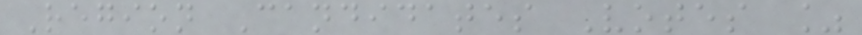Region Candidates Votes %
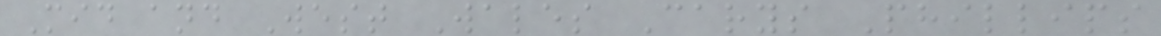Mid and West Wales Carys Phillips
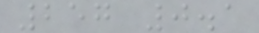257 0.1
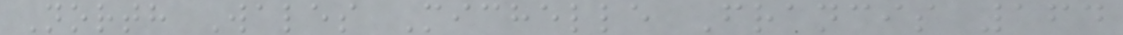North Wales Michelle Francis 164
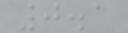0.1
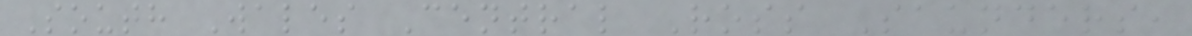South Wales Central Ross Saunders,
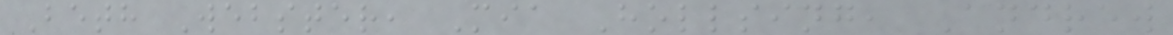Beth Webster, Mia Hollsing, Andrew
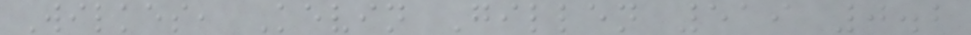Wilkes, Kevin Gillen 519 0.2
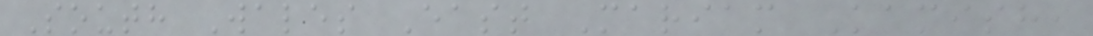South Wales East Mariam Kamish,
